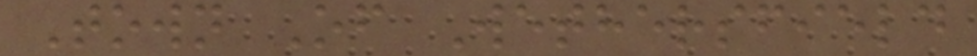Town Of Wethersfield
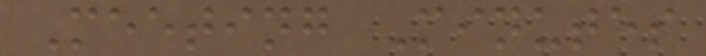Meeting Minutes
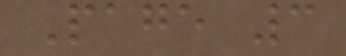Page 3
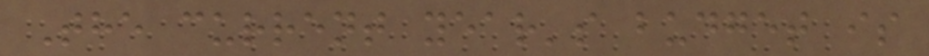The current year's budget is
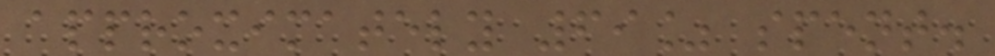approximately 69% spent.
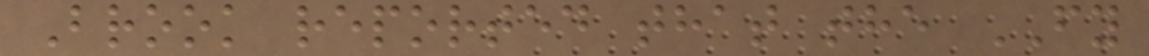Brook reported that the FY
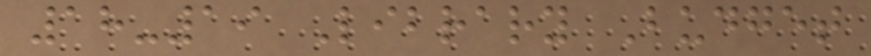18-19 Library Budget
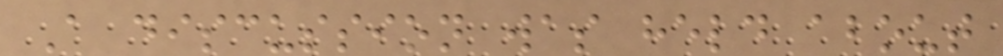A discussion was held about
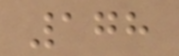178
